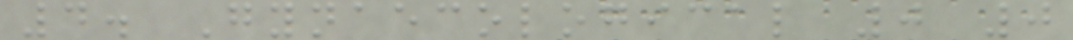4. Gynaecological 0 0
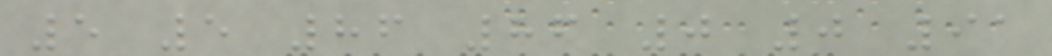5 5 86 86 0 0 91
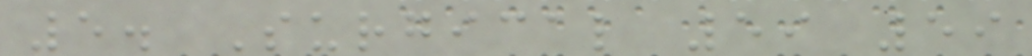5. Surgical 59 59
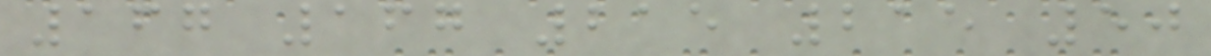167 167 215 215 50
